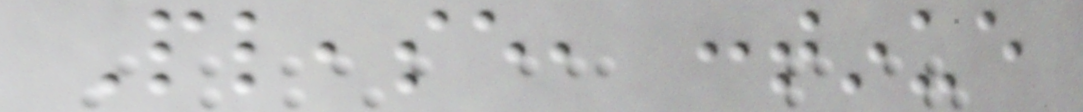Please, continue
